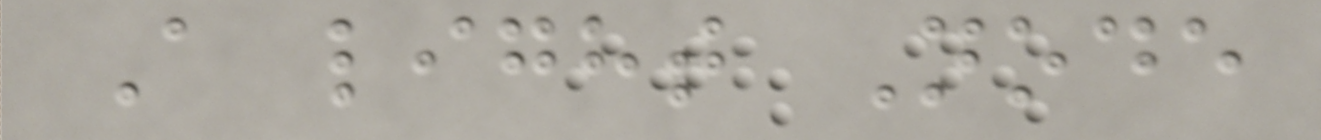A light Node
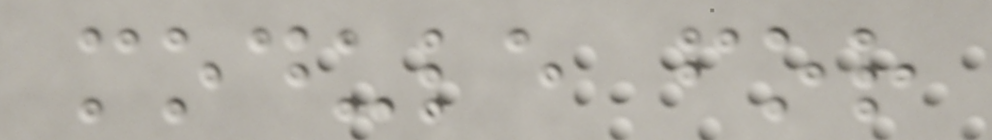module for
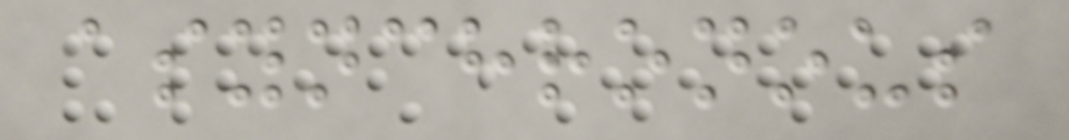asynchronous
